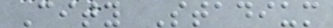City Stadium
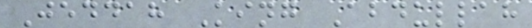Jeddah King Abdullah
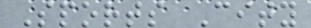Sports City
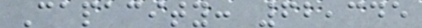Capacity: 62,345
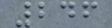246
